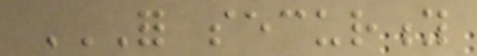FOR SECURITY
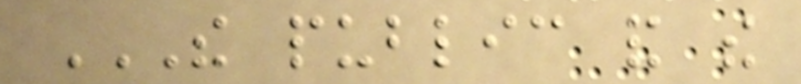THE PUBLIC AND THE
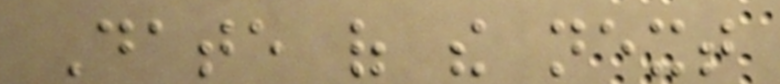Date of the next
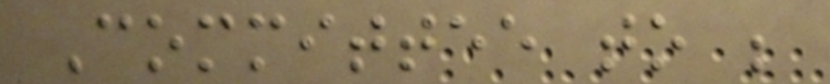Committee to be
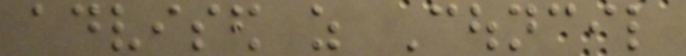advised as Council
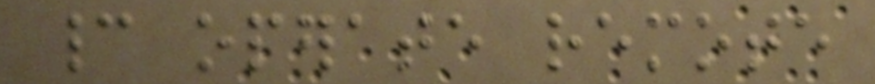cannot operate remote
